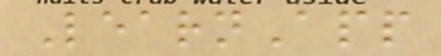LearnApp
